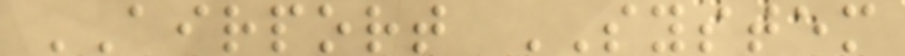AIRPORT SYSTEM
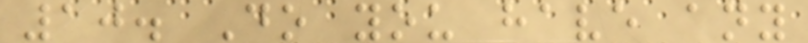10. Do you have any
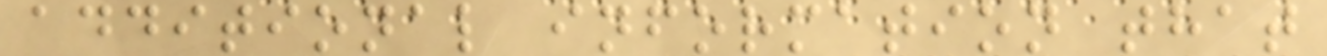additional information that
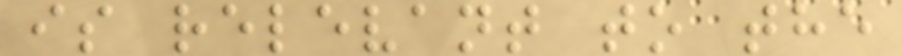is relevant to the
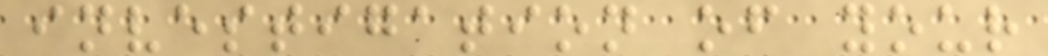investigation of your
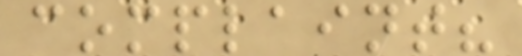complaint?
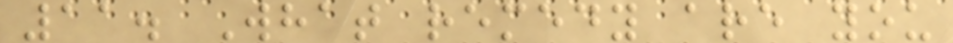11. What remedy are you
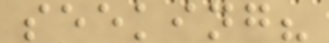seeking?
